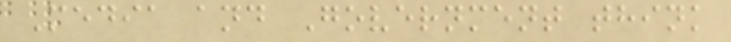Media and Government think
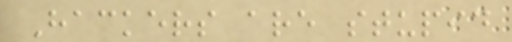Hackers are stupid
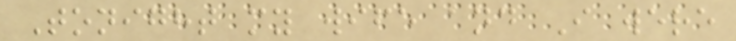Tonight my wife and I were
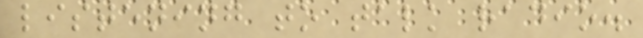listening to talk radio.
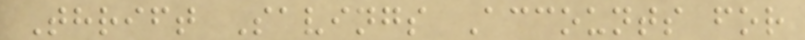Thrift Savings Accounts for
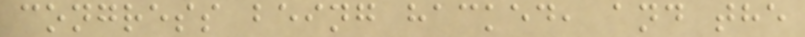congress being hacked, and the
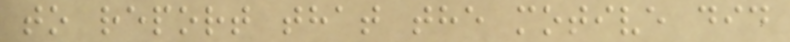to report that the motive did
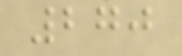270
